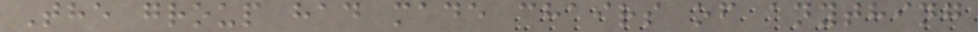The group had made chairs of anything
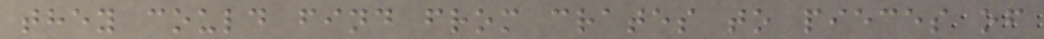they could find from crates to pieces of
